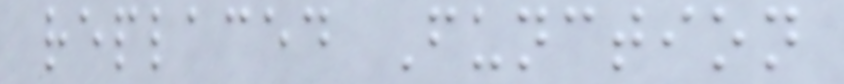replaced Function
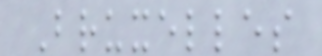Bruxelles
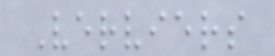Verviers
